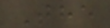The
